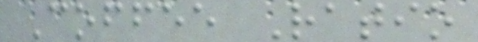Coffee Ratio
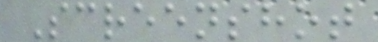Screenshot
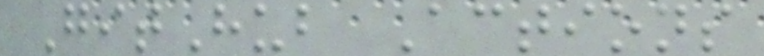GitHub Actions
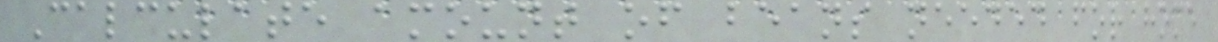Calculate amount of beans needed for home
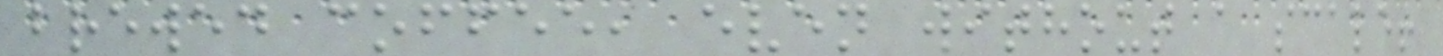brewed coffee, even without a scale!
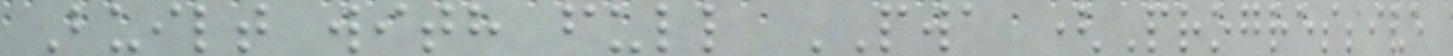Built with full PWA (Progressive
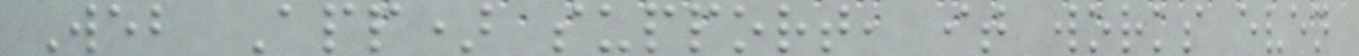Web App) support, it works even
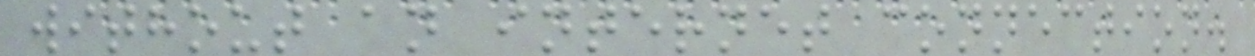without an internet connection.
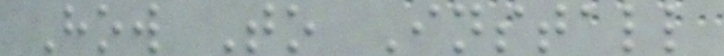How To Install
